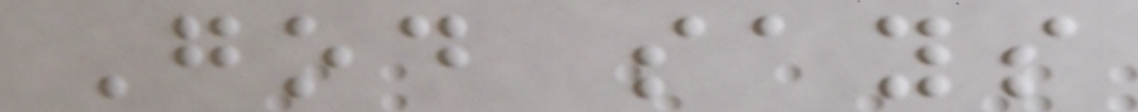God says
